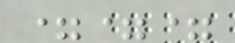===
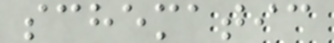schematic
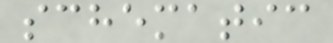schematic
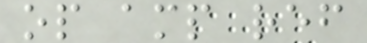op amp ref
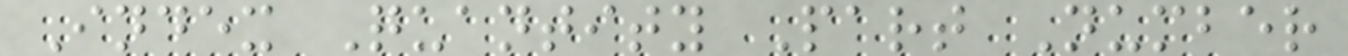Index Quantity Part Number
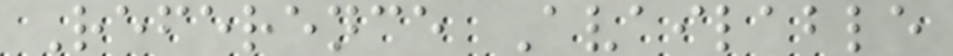Reference Available
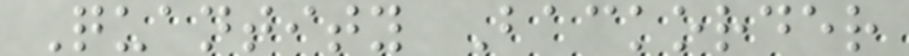Quantity Backorder
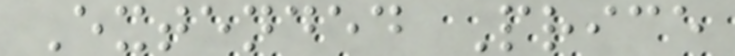Extended Price
